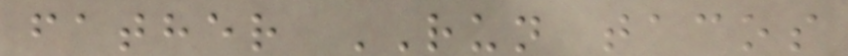father RUN tacos
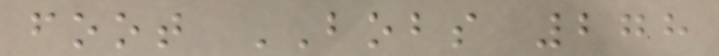foot BOBS 278
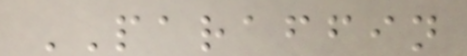PARAFFIN
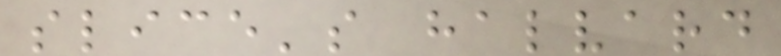slice's halvard
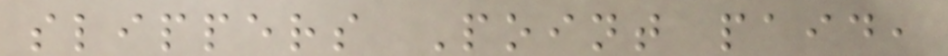slippers Point paid,
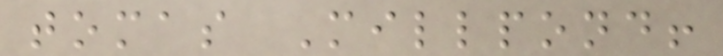tomas Millpond!
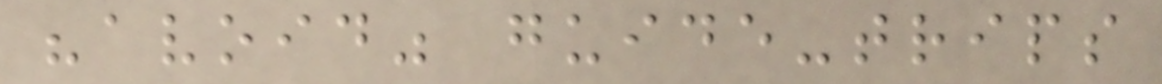"avoid" guide-trips
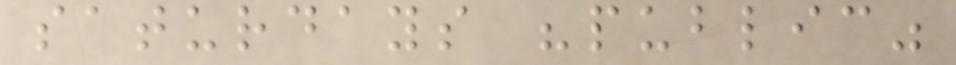saturdays "public"
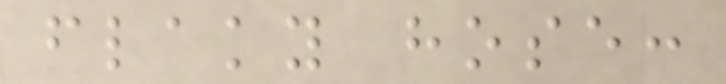flaky hose:
